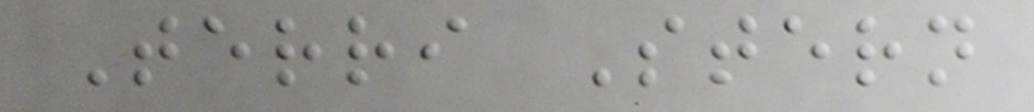Terri Stern
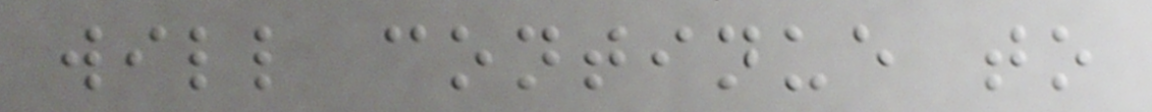will continue to
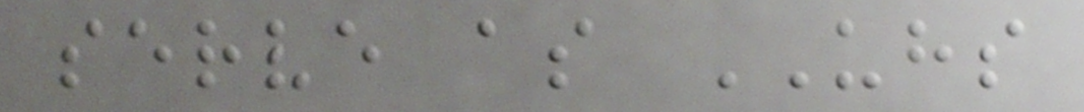serve as UHS
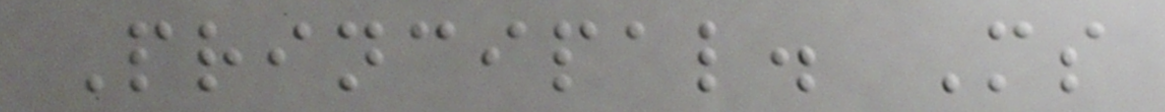Principal. Ms
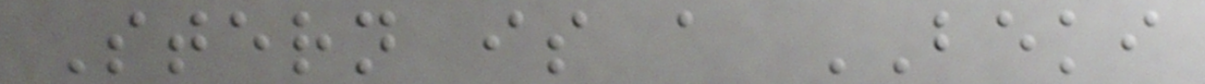Stern is a BEKI
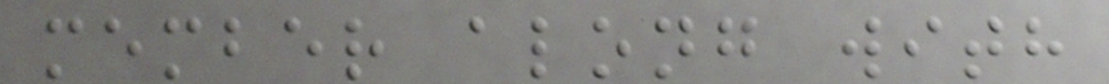member along with
